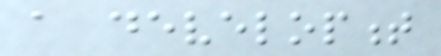a development
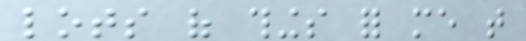lots of things for me that
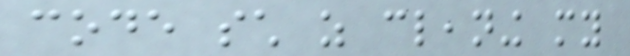code such as cleaning my
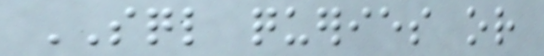SQL queries or
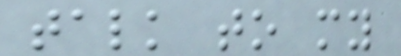talk to my
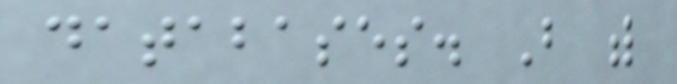databases. But with
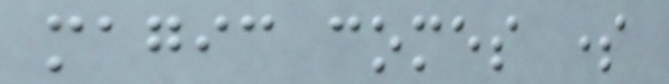magic comes some
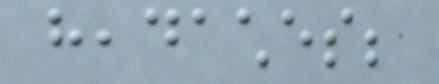headaches;
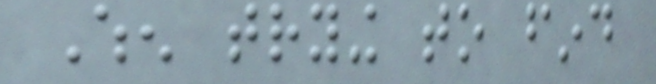When trying to find
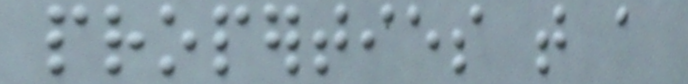properties that a
